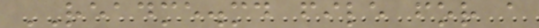README.md file for a
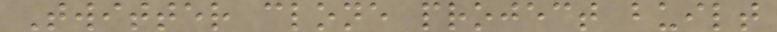Twitter clone project built
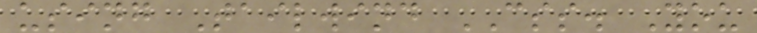using Tailwind CSS. You
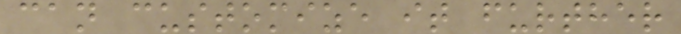can customize it further
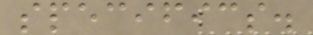specifics.
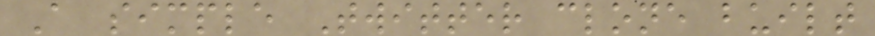A simple Twitter clone built
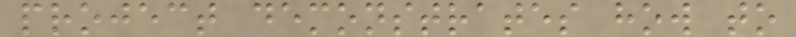project demonstrates how to
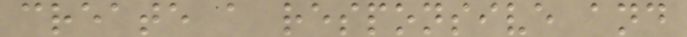create a responsive and
